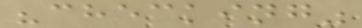"checking"
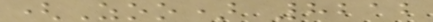(Zoo) 8212
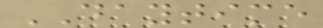DAYTIME
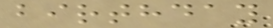birthday
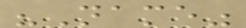"Name"
